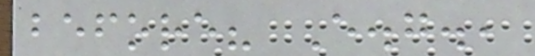before? E.g.,
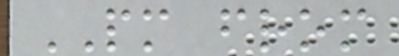PM from
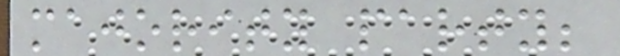majority party;
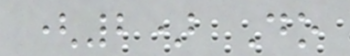(2) Do
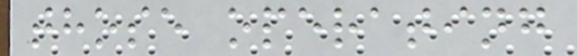those operating
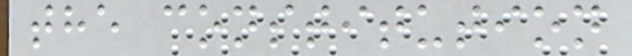the constitution
